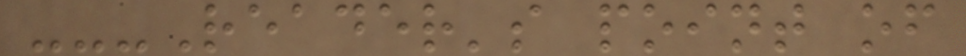---Reader's point of
